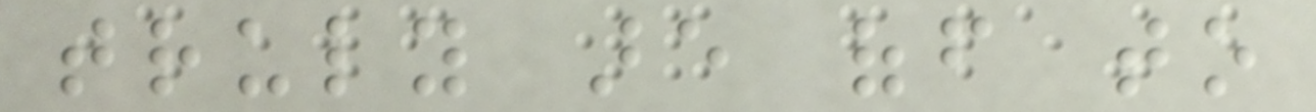truly are off to
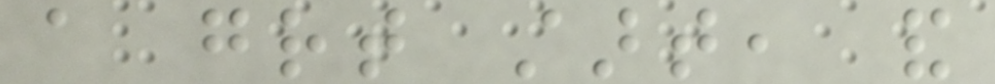a great start, and
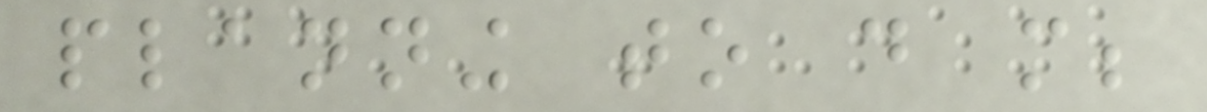planning to do more;
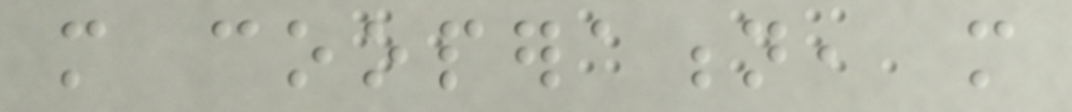more cooperation, more
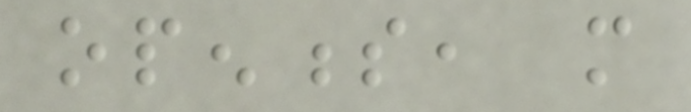openness, more
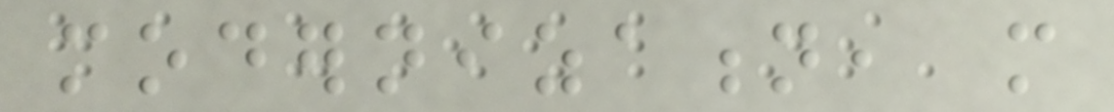modernization, more
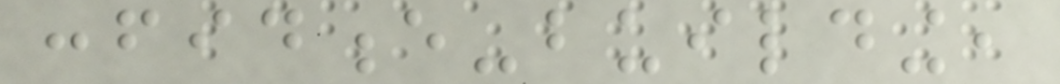confidence-building,
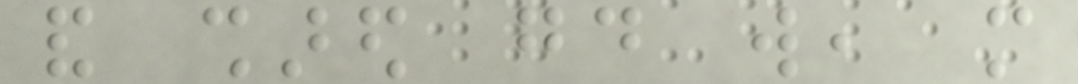and shared good will, more
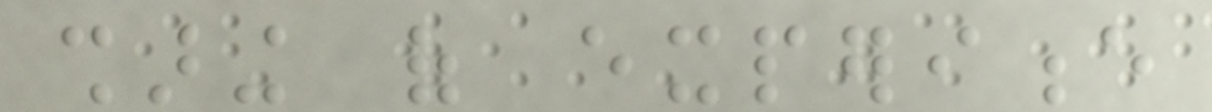sharing of experience
